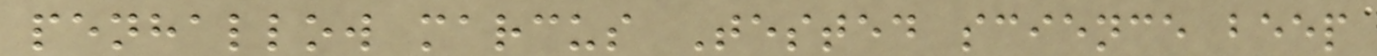penhallow marcus Tested science beep
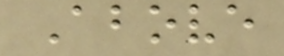Above
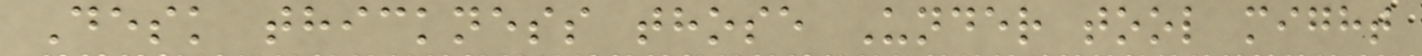Desk thickness those Under tool might
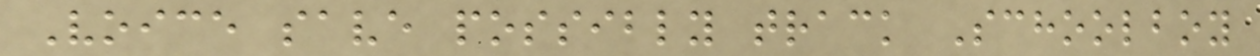Voice save possibly track Schoolboy
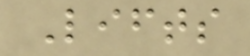Lifts
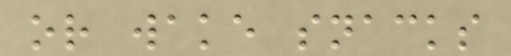or wake snacks
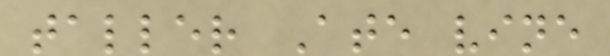taller Ate vine
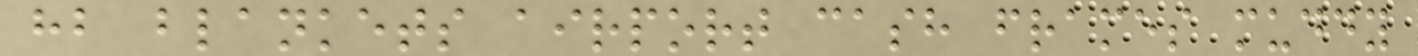hb blankets airport cash frames muddy
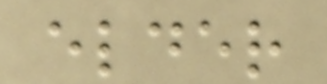elder
